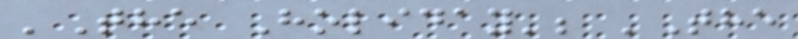'The Holiday'; 'The
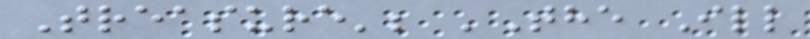Treasure'; 'The Ill
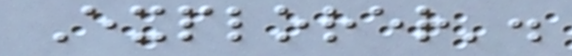Explorer'.
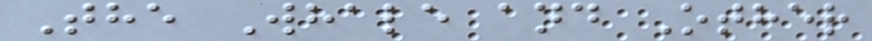The Whale and Other
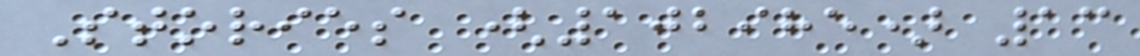Stories (102985) 13
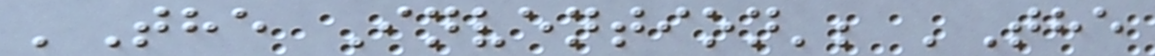'The Invention'; 'The
